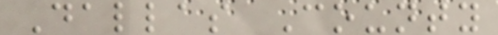Dallas County
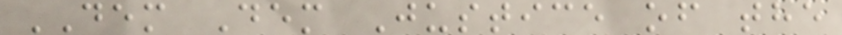DEM Dem Justice of the
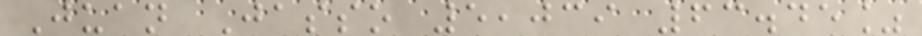Juan Jasso 5,039 63.45%
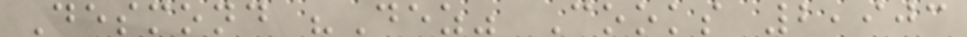Desmond "Dez" Cooks 2,903
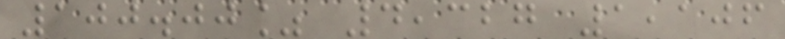100.00% 4,327 1,106
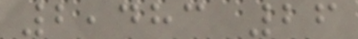2,483 26
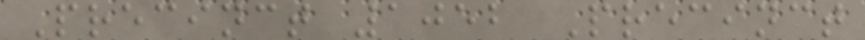Precinct 1052 Precinct
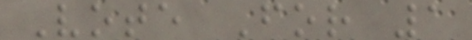Vote For 1
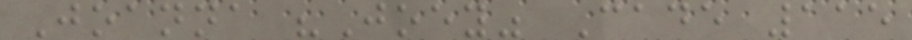Joanna "Joey" Cade 115
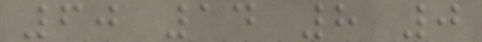60 14 8 0
